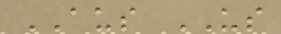AUS US
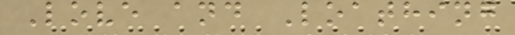Love and Loathing
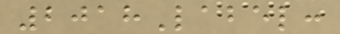2018Label:
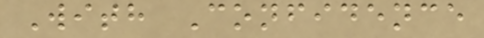With Confidence
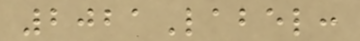2021Label:
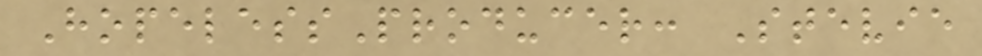HopelessProducer: Stevie
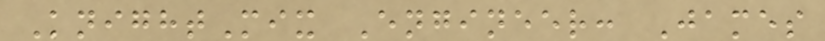KnightMix Engineer: James
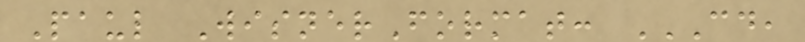Paul WisnerFormat: CD,
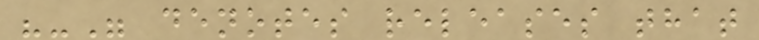"-" denotes releases that
